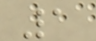1
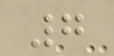7
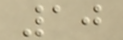10
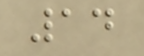14
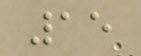15
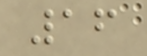16
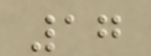17
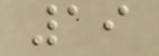19
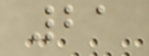21
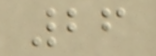26
